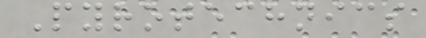Pyrotechnics
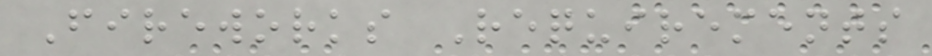Fireworks Requirements
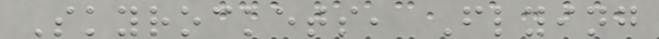Skyrockets, Flying
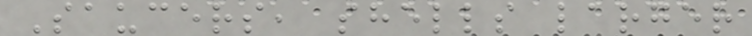Saucers, shells larger
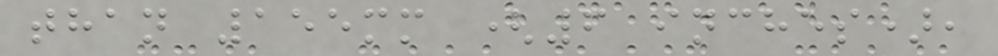than 155mm (6 inches),
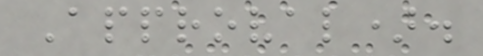Approval).
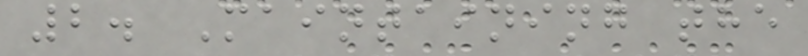2. Maintaining the
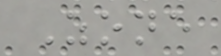Zone
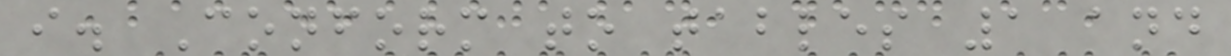i. Conform to tables 1 and
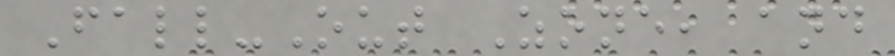Fall-Out Zone, and
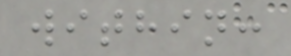within:
